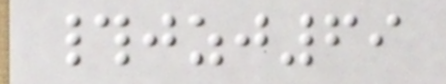#jzj69
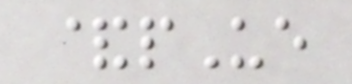&pUe
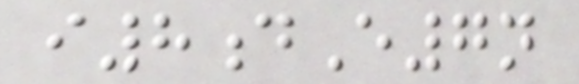i8dE7n
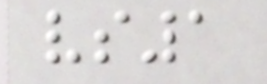vs1
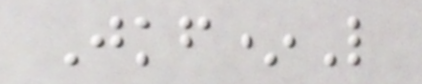Jkf*L
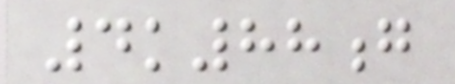4k88g
